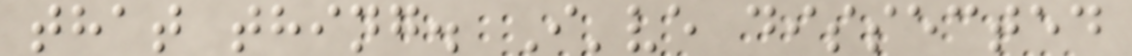that thing. I've dissected
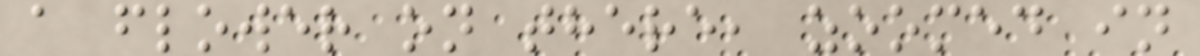a flower on there, zoomed in
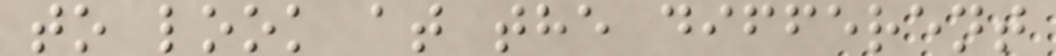to look at the different
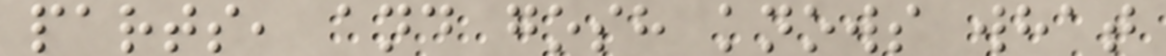parts, and gosh knows what
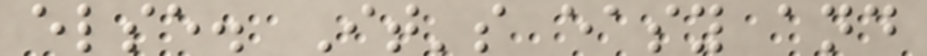else. It's easy and
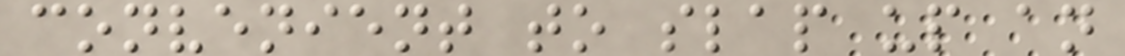convenient to slap up an
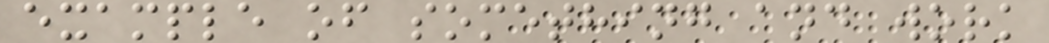example of something and work
